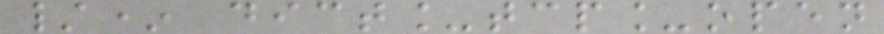/* dict_tcp_open
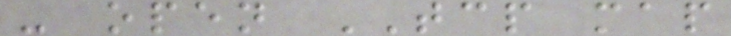- open TCP map
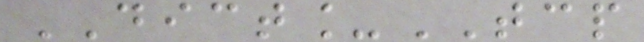DICT_TCP
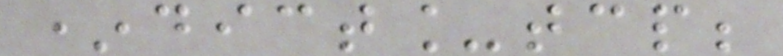*dict_tcp;
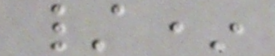/*
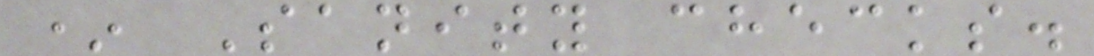* Sanity checks.
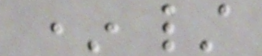*/
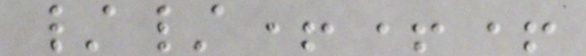//+++
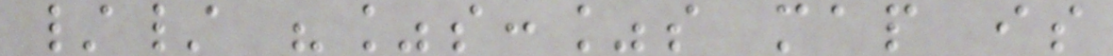// "%s:%s map is
